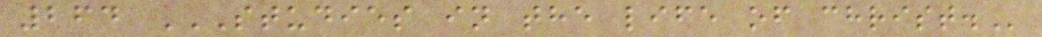264 STUDIES IN THE LIFE OF CHRIST.
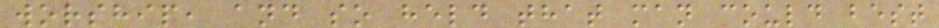worship, and so held that man could best
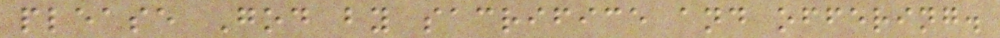please God by sacrifice and offering.
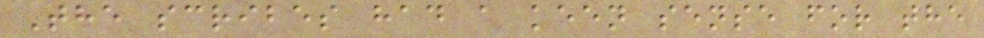The scribes had a keen sense for the
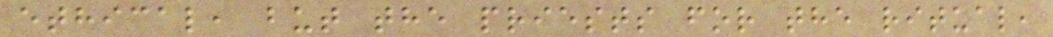ethical, but the priests for the ritual,
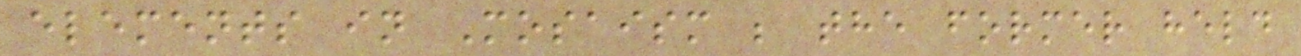elements in Mosaism ; the former held
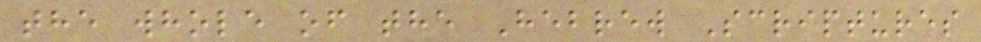the whole of the Hebrew Scriptures
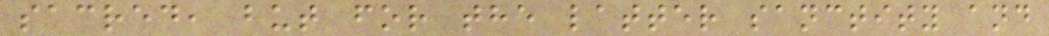sacred, but for the latter sanctity and
